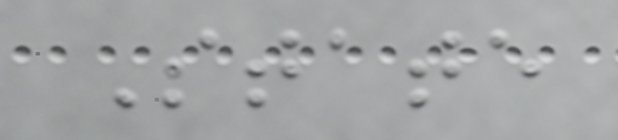State
